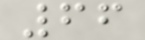66
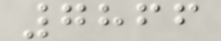7866
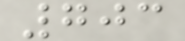703
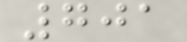701
